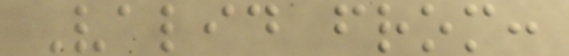Valid from:
